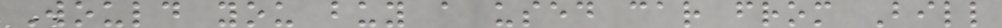Would you buy a used car from Bill
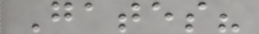Gates?
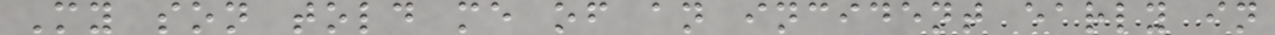My son told me of an incident early in
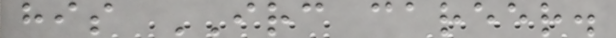his IRC career.
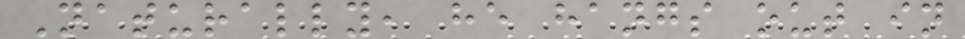Naturally, he hangs out in
